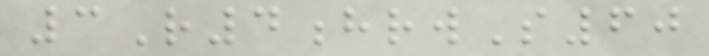3R4hrwS60
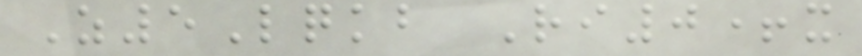Z5Lqkb Ri0+x
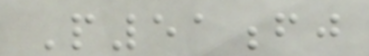P51fj
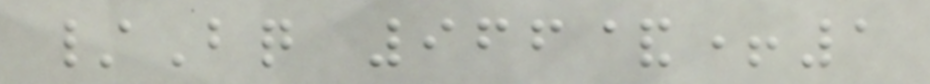/Bq 966&+1
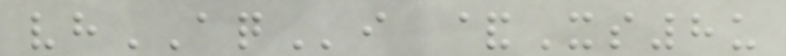vhAQi &Xs8u
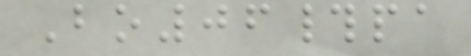Bo06#pa
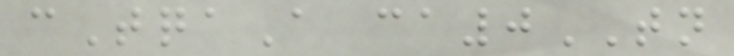cTqaA ca0TN
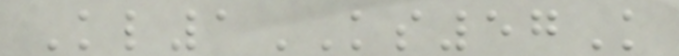Kl1KS57K
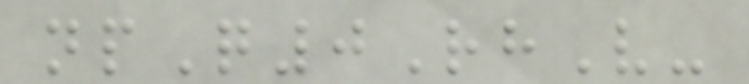npQ0RhV-
